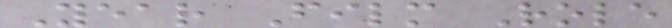Year Film Role
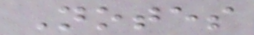Notes
